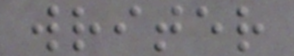writer
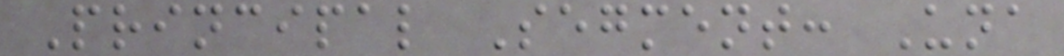Principal Segment: Una
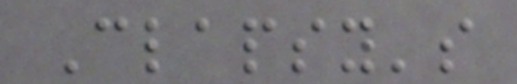Clapsy's
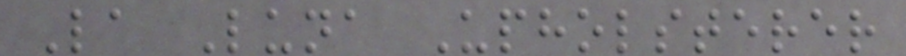La Luna Upholsterer
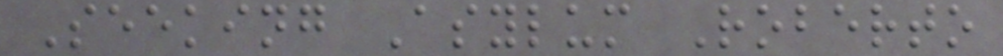Seeking Asylum Roberto
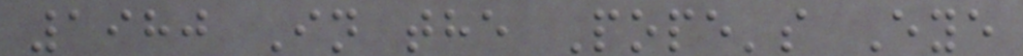1980 In the Pope's Eye
